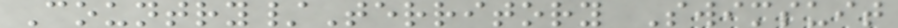Country/Territory Swimsuit
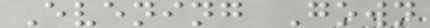Evening Gown
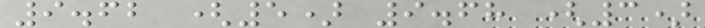9.62 (5) 9.68 (3)
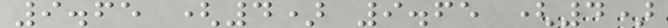9.65 (4) 9.65 (4)
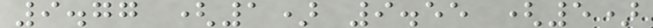9.77 (1) 9.55 (5)
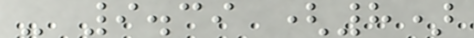- 9.39 (8)
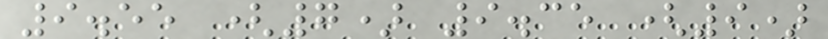9.55 (7) 9.35 (9)
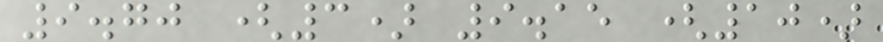9.70 (3) 9.15 (10)
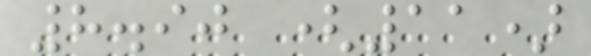8.90 (11)
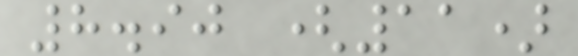8.90 (11)
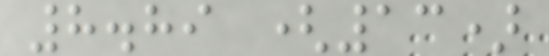8.89 (13)
